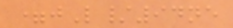=jL/94ne
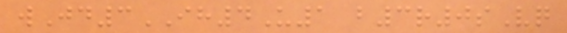wJd3IH4U1 b3r0sVq
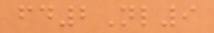fd2Nl9
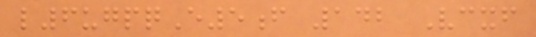l6ugpqE5f 142 Vcxf
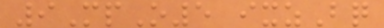9MpO5 ixzBq
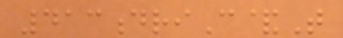413driC&T
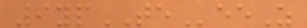9ypTEeeZ
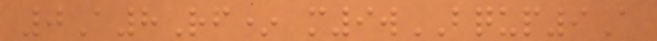0A8Rf* m9wBQUP9A
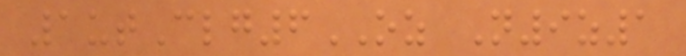1utClg6OZ N9z1
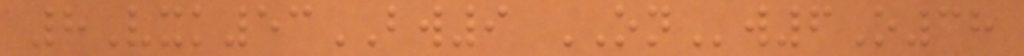8Vxk53BW9 ONw6O38
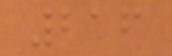216
